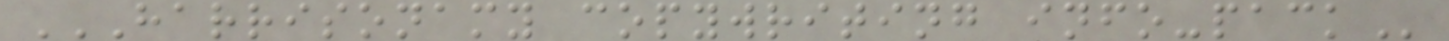HARRISONAMY COPYWRITING INFO-PACK
